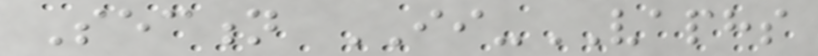Section II-VAPHS
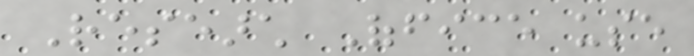Research Office use
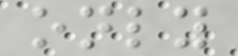only
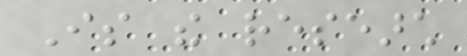Is the research
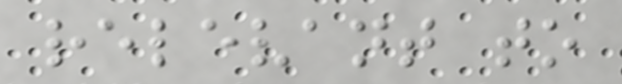relevant to
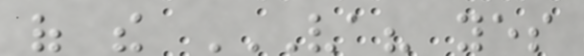of the VA? YES
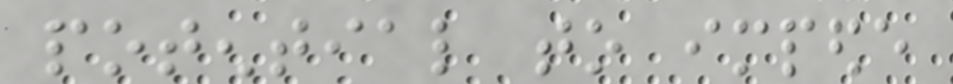potential to impede
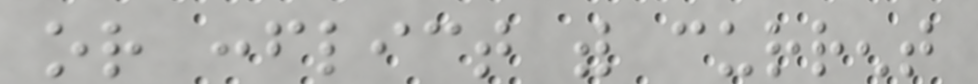or conflict with current
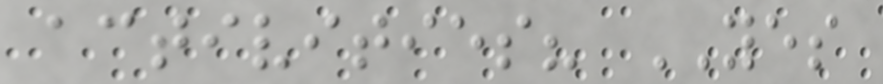activities? YES
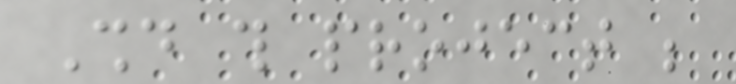Should this project be
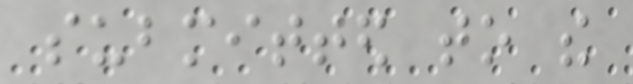submitted to the
